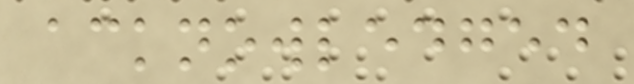acknowledged
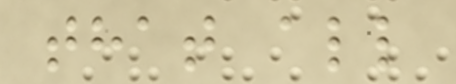that all
